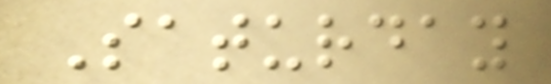Saturday
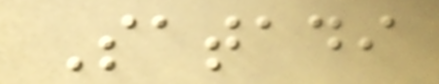Satadi
